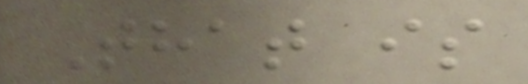That is
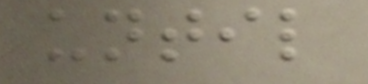until
